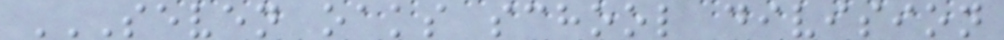SEVEN OAKS SCHOOL DIVISION
